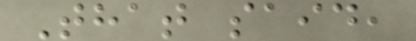That said,
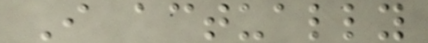I actually
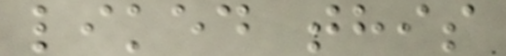liked this
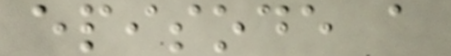episode a
